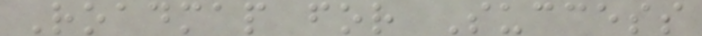Roadmap for Success
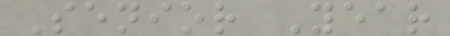Senior Year
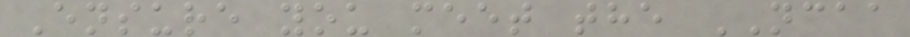Ensure you meet the NCAA
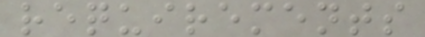requirements
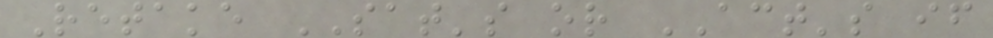Retake SAT's or ACT's if
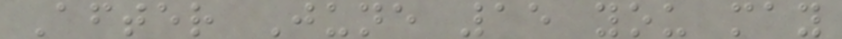After June 15 you may
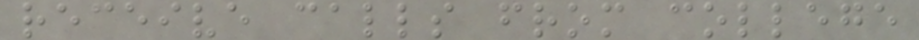receive calls from college
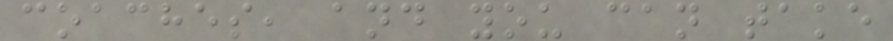coaches, and you can take
